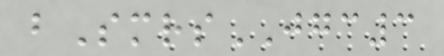bSmrsJGC3
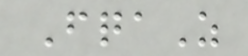FqaZ
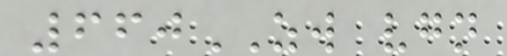660ZW vgn
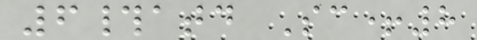6#atd Sc+8
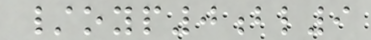/oyp0bl9
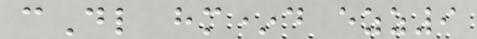cDl hm*d ezz9
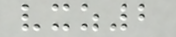vxz2
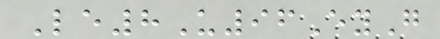Le8U96EyG
